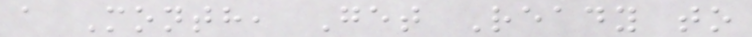a Month, Get Ready to
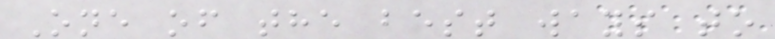One of the best ways to
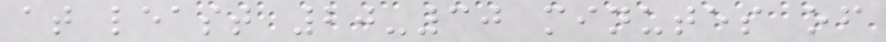at least 20-30 minutes of
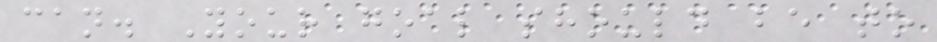can. Your goal should be to
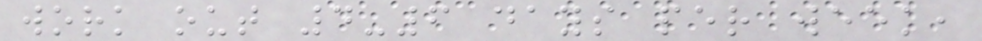work out 4-6 days per week,
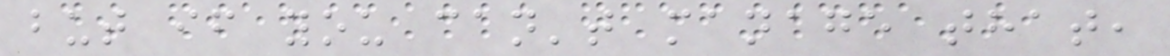but if you can't manage that,
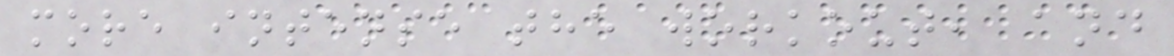more intense the workout, and
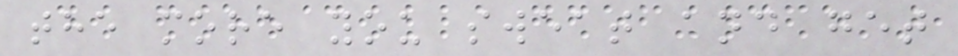the more you sweat and get
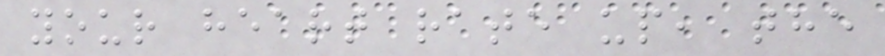your heart rate up, the
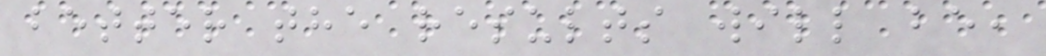better the results will be,
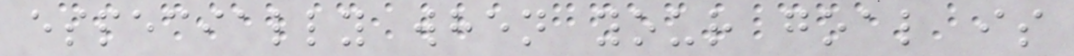especially when your goal is
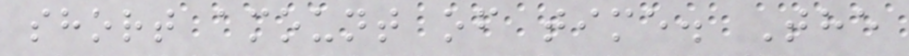short amount of time. The
